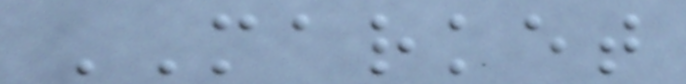MARKET
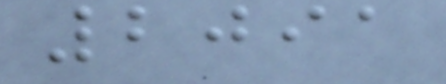2091
